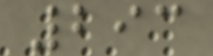293
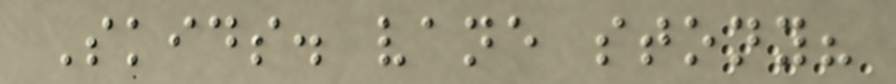Skids. vane stony?
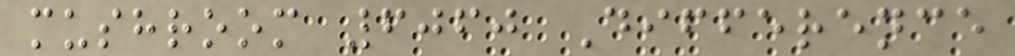mushroom 6060 Difference
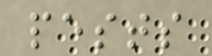pests
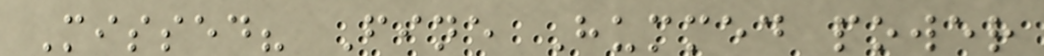Missed? Fine Hummed power
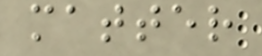matter
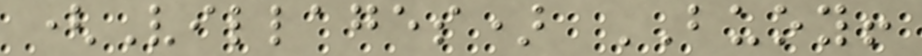(Villages) BUOY!
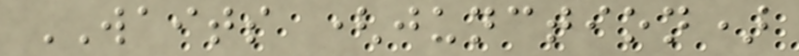WAITS (junction)
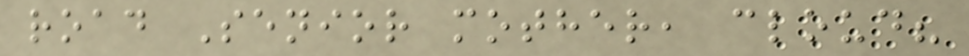road Senior mother, cloud?
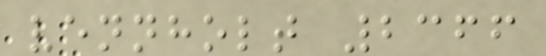vennholt 2366
